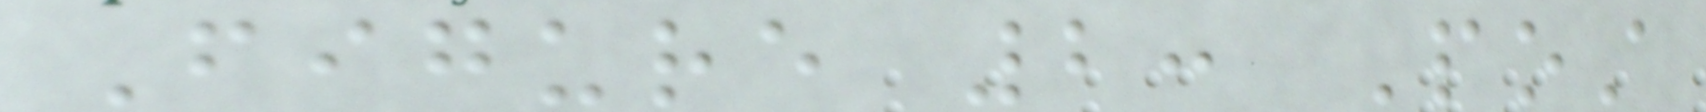Figure 2: Post
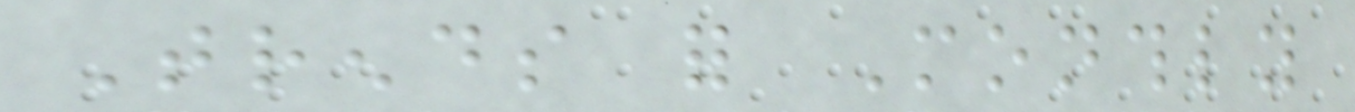Trends for Monthly
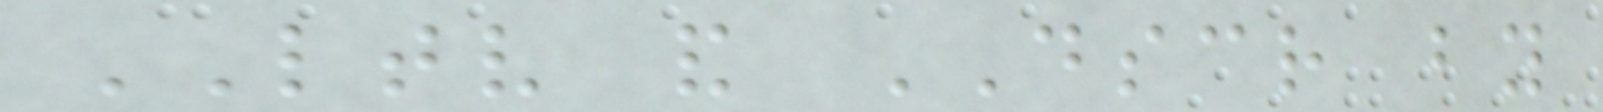LTV and DSCR by
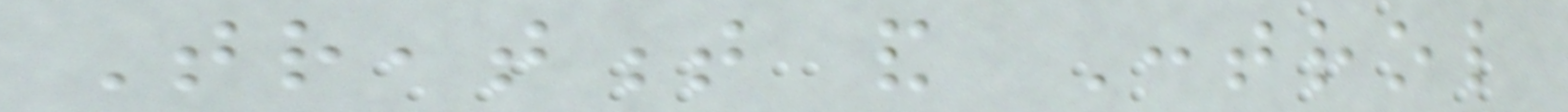Treatment and Control
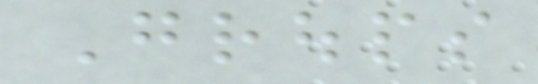Groups
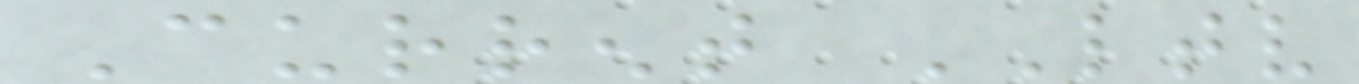Current LTV
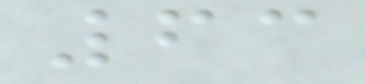63
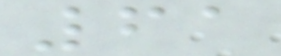61
